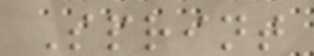Sprint
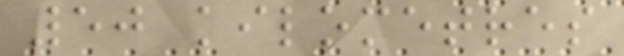50 kilometres
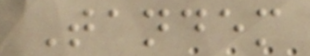Tandem
